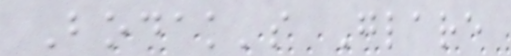Bodak's Glare
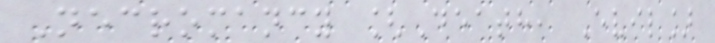Necromancy [Death, Evil]
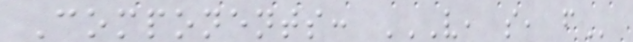Components: V, S, F
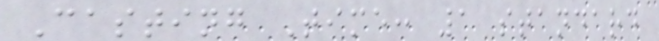Casting Time: 1 standard
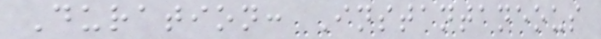Duration: Instantaneous
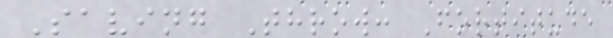Saving Throw: Fortitude
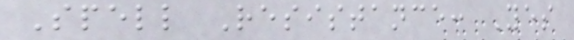Spell Resistance: Yes
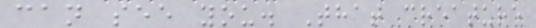can see you. That creature
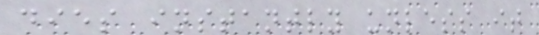dies instantly unless it
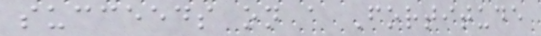succeeds on a Fortitude
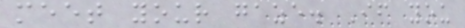meet your gaze. If you
